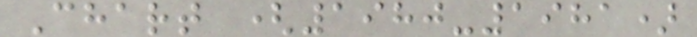Chart (1980-1981)
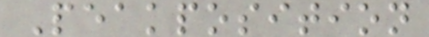Peakposition
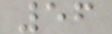56
